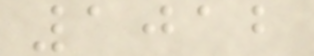1012
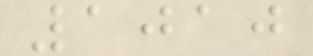1010
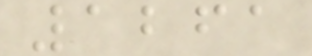1261
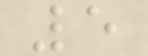5
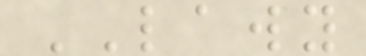LAWY
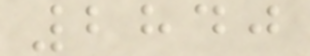2840
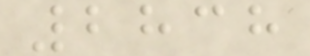2838
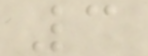3
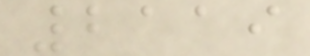2119
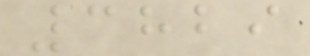3829
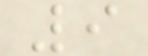9
